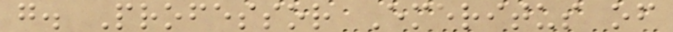g. Professor Emeritus of
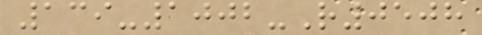139-1002-R0508
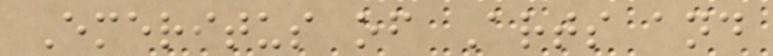Emeritus of Arts and
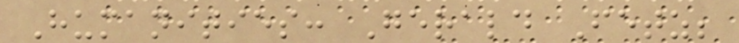Humanities: Gerald Fetz;
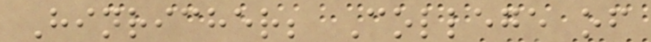Hinricher; College of
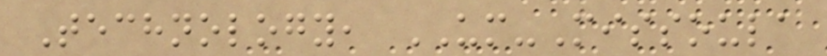Technology, UM-Missoula
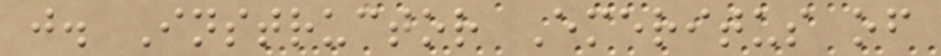j. Instructor Emeritus of
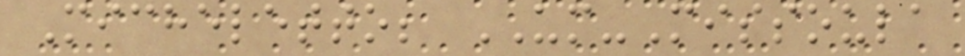Micheletto; UM-Missoula
